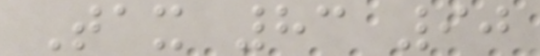Tax 83 90
